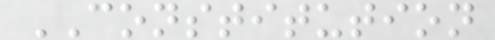CONSTITUTION
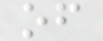of
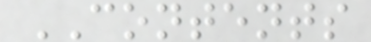CONTENTS
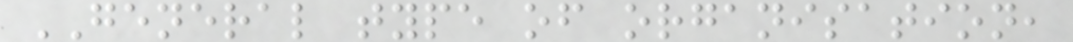GENERAL type of organisation,
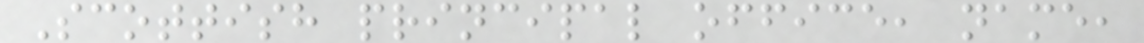Scottish principal office, name,
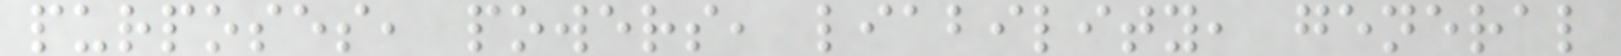purposes, powers, liability, general
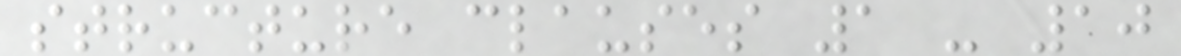structure clauses 1 - 10
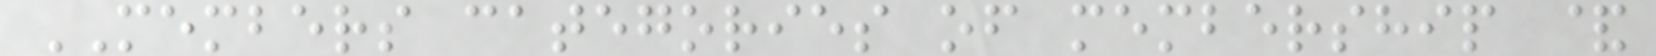MEMBERS categories of membership &
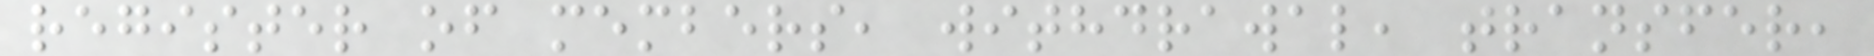register of members, withdrawal, transfer,
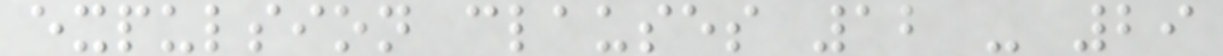expulsion clauses 12 - 29
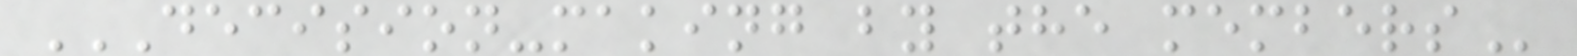DECISION-MAKING BY THE MEMBERS
